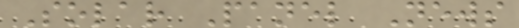Solar Panel News
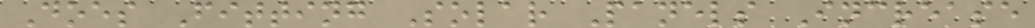Does Fitting Solar Panels Increase
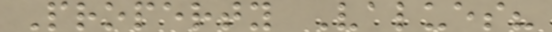Property Values?
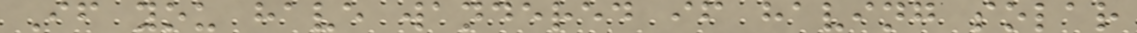If you have wandered if having solar
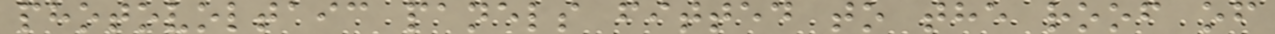photovoltaic panels fitted to the roof of
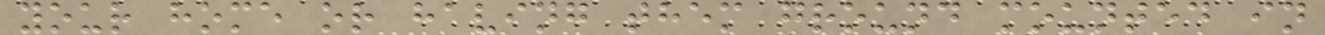your home or having them ground mounted in
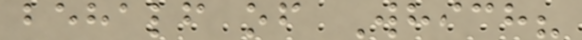behalf of Which?
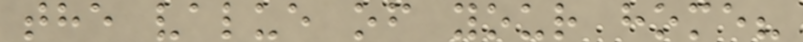the value of your home?
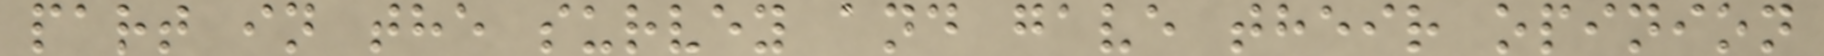part in the survey and gave their opinion
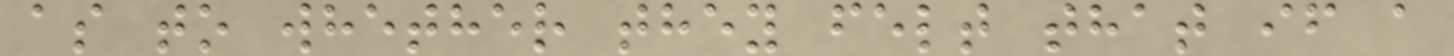as to whether they felt that if a
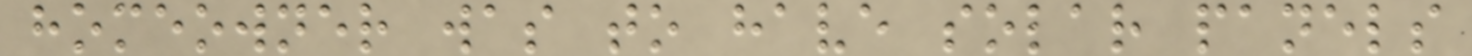homeowner was to have solar panels
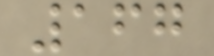167
